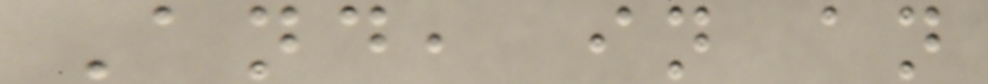And, in an
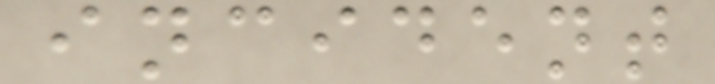incident
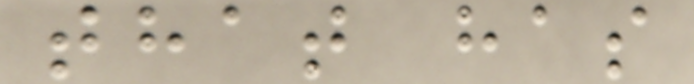that has
